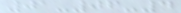01-06-4
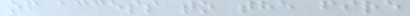of access to the fire
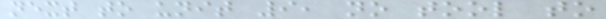next to unit 9, no tool to
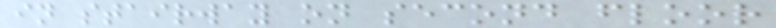in stairway on second floor
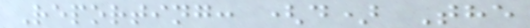Reporting: (d) The
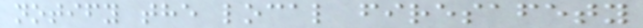notify the local firesafety
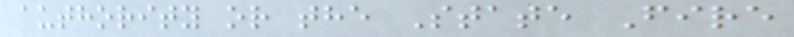authority or the State Fire
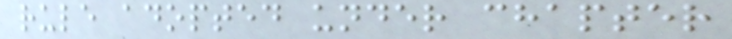rule adopted under chapter
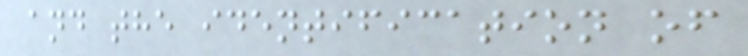and the identification of
